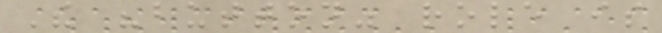The "button" role is
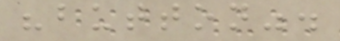"button".
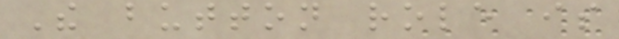The button role is
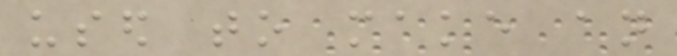used to make an
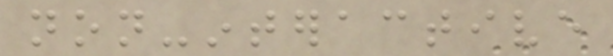non-interactive
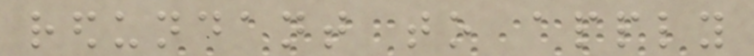redundant to apply
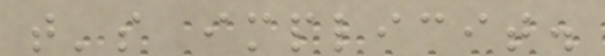that's implicit.
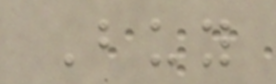Buy
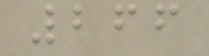266
